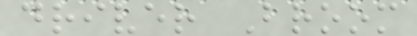driver Broom
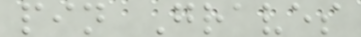pin Graves
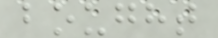bought
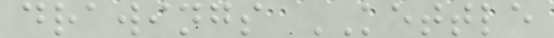drawings KETTLE
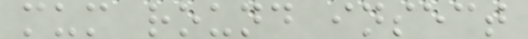mum round insect
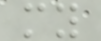my
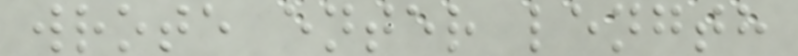wrote enter length
